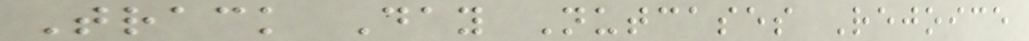Track Day Nutcases Rejoice
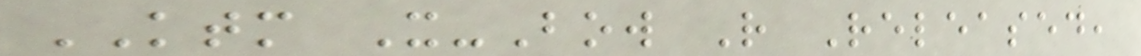KTM X-Bow R Released,
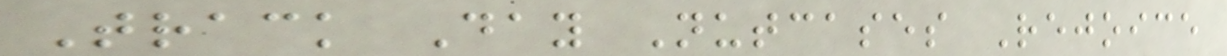Track Day Nutcases Rejoice
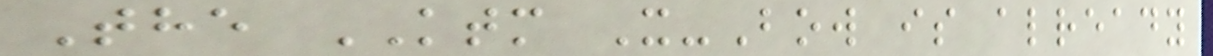The KTM X-Bow is already
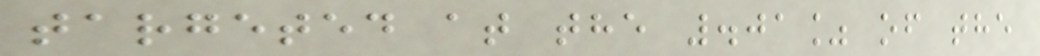targeted at the .01% of the
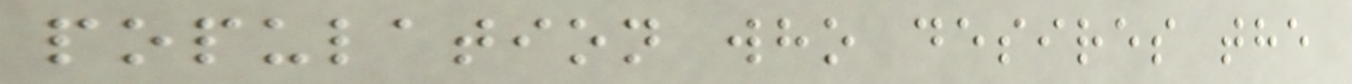population who desires the
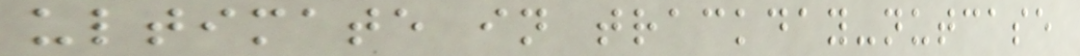ultimate in trackday-nutcase
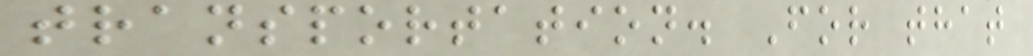transportation. For that
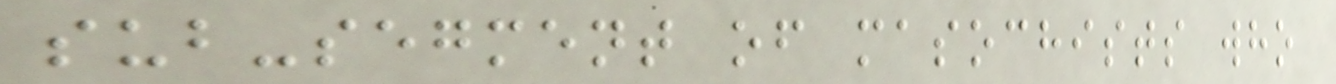sub-segment of masochists who
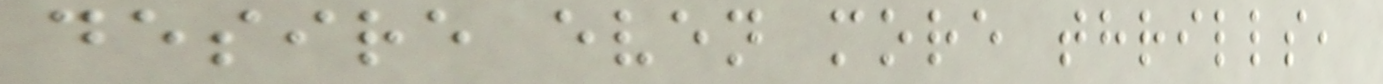desire even more thrills,
